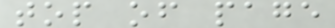top of page
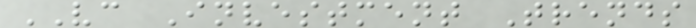VC Investment Trends
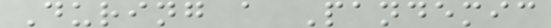During a Pandemic
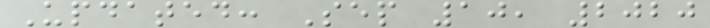Updated: Sep 10, 2020
